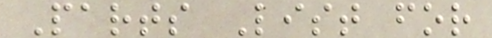Parts List for
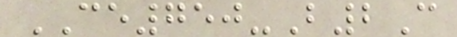CE750-B2C
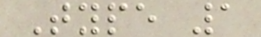Type 1
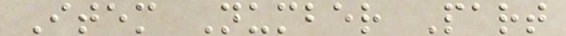Item Number Part
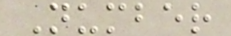Number
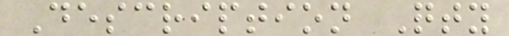Description Qty
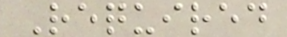Required
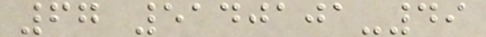67 5140101-49
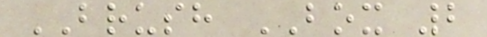BRUSH BOX 2
